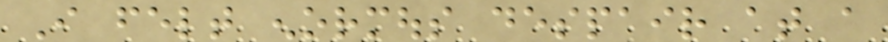I felt enormous despair at a
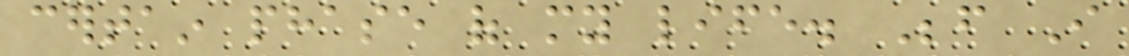certain phase of my life. Before I
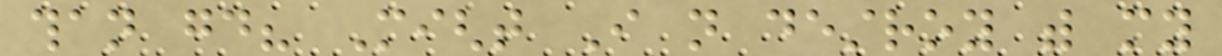than good? Might I not destroy with my
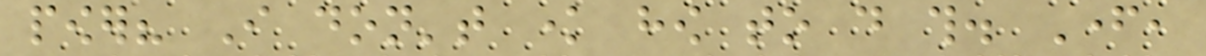power? I don't know how to do this. Father,
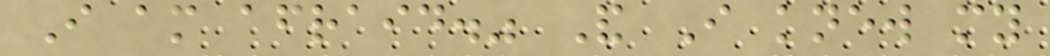I am afraid." And I knew my
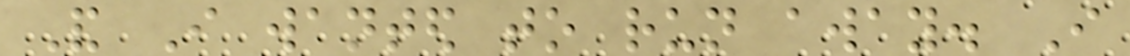And I wanted to run away. I
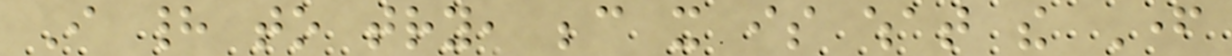I had to try, because it is what the Father
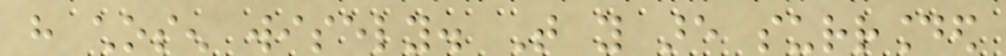have chosen wisely. That you are surrounded
